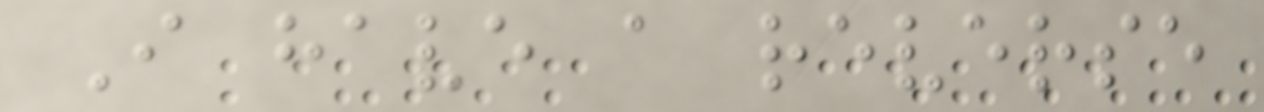I have a reverse
